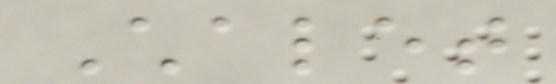Chalet
